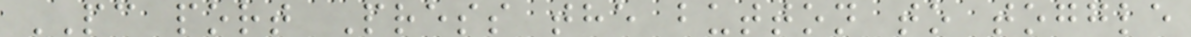PC port Press the button to toggle
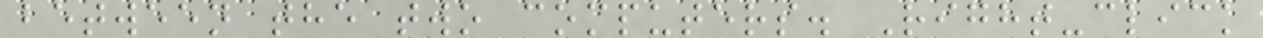between the two computers. Right-click
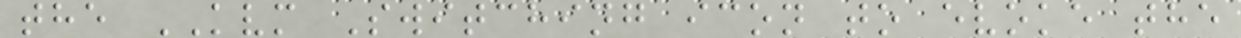the KVM Switching icon to evoke the
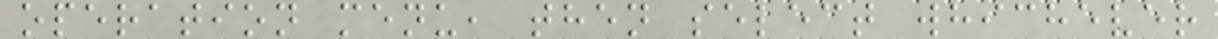operation menu, then select whichever
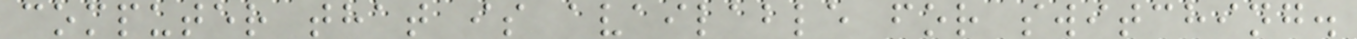computer that is available for switching.
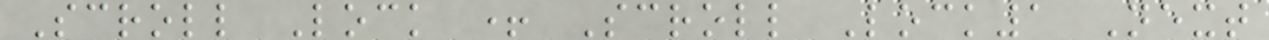Scroll Lock + Scroll Lock1 Next
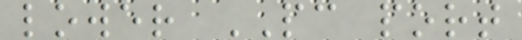lower PC port
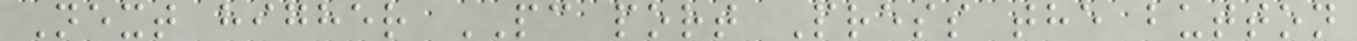Next higher PC port Press the button
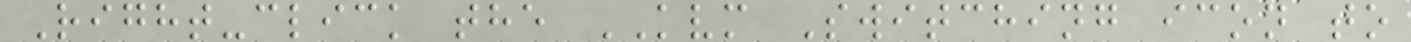Right-click the KVM Switching icon to
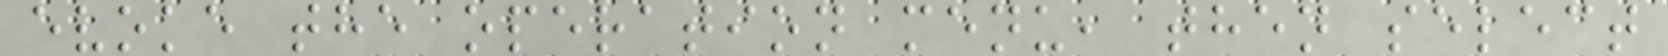evoke the operation menu, then select
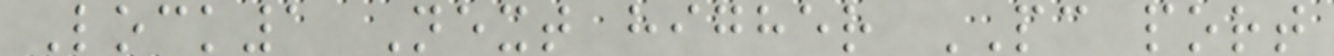Lock1 Next higher PC port
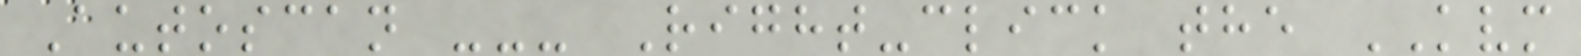Autoscan --- Right-click the KVM
